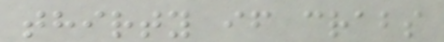thirty if crabs
